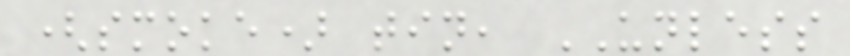(smoke) tin, UNLESS
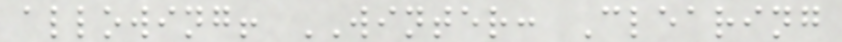allowing! WINTER: Clearing
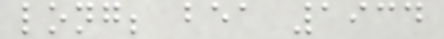long; bea 1934
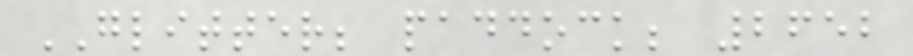GLITTER; paddock; 2652
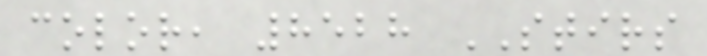color, 8528 STIRS
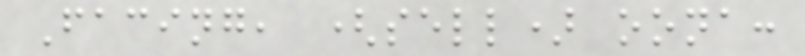Facing, (sell) oona:
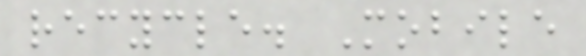recycle. Mobile
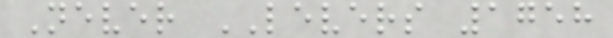Never LEVERS 1758
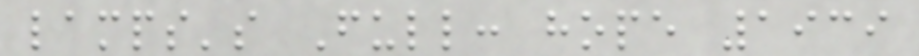lamps's Full: hope 1939
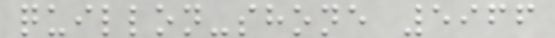quillon-shone 5966
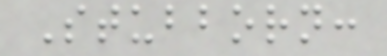Stubborn:
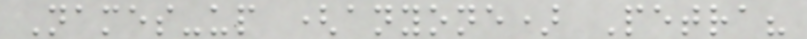Names-up (anyone) Petra?
